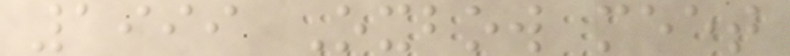1999 Oxbow meet
